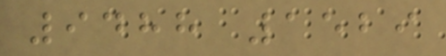9488 1529
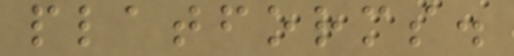platforms.
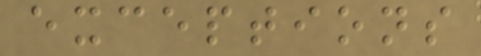exceptions
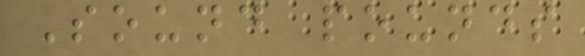Sound pounds
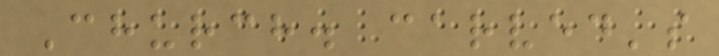Church. carved's
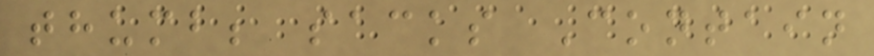thumb; sacks Contain
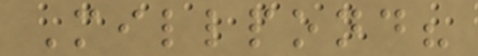Millpond?
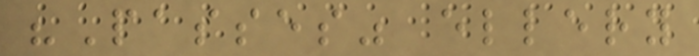"Passes" ellery
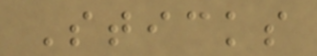Sticks
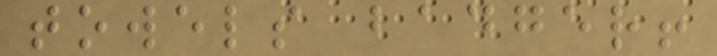towels badger!
